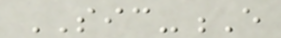SIC-E
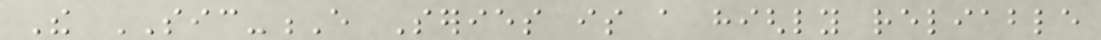The SIC-E Series is a highly reliable
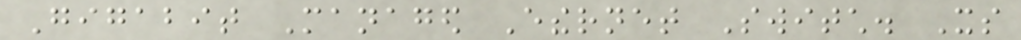Gigabit Managed Ethernet Switch. Its
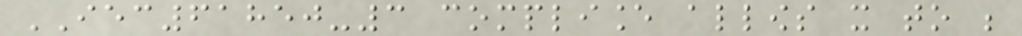IEC61850-3 compliance allows it to be
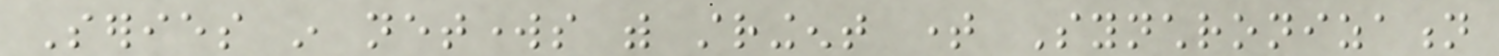Series in networks with stringent time Synchronization
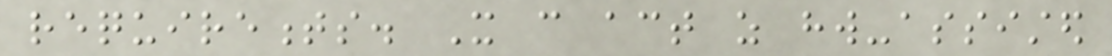requirements. It can act as hw-assisted
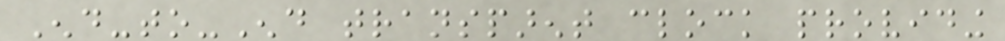End-to-End transparent clock providing
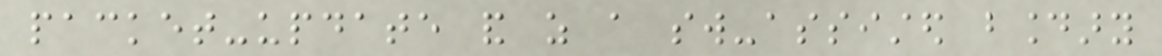packet-update and as a sw-assisted boundary
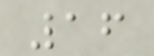16
